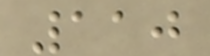110
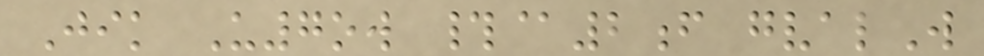Jik U7ow #@2f gvalW
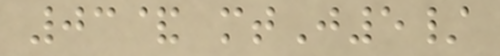03& mtJ5/
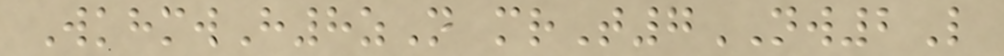WkhmwH8zN mrT7NW2L
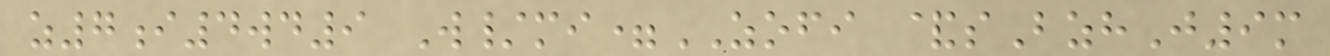z7i4wd9 W/mi=ZOFI &sBzhJ9m
